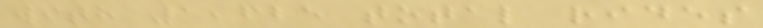with 1,625 total rides
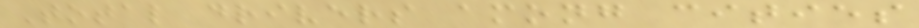Total drivers among cities
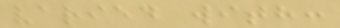varied with:
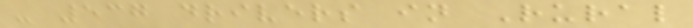- 537 drivers in Rural
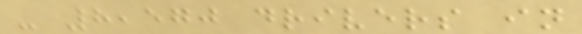- 8,570 drivers in
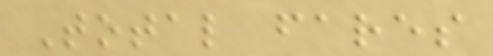Total fares
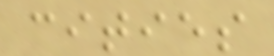cities
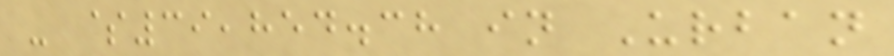- $39,854.38 in Urban
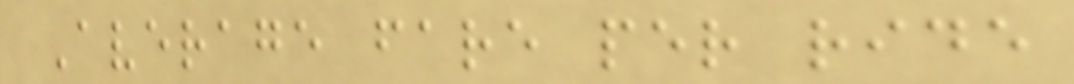Average fare per ride
